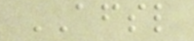AFSL
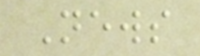News
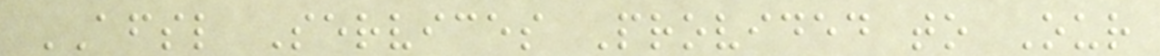AFSL Services Provided to Our
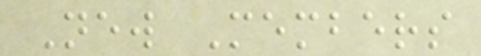New Members
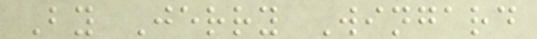By Jerry Wingard
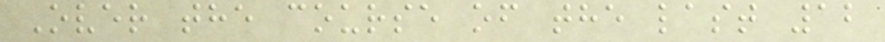Over the course of the last 12
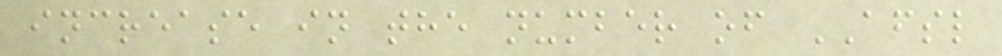increase in the number of AFSL
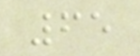65
